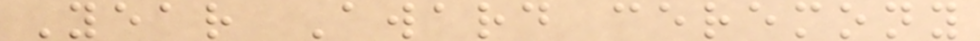Year Award ceremony
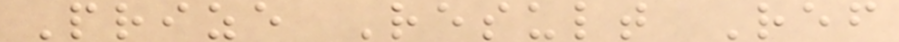Prize Result Ref
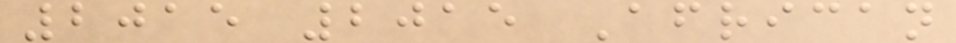2015 2015 African
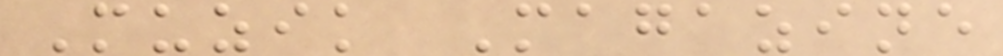Muzik Magazine
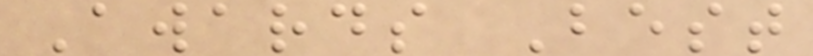Awards Best
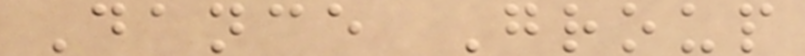Dance Group
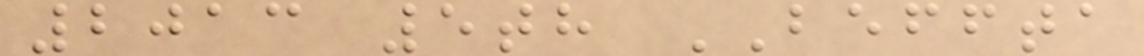2013 5th BEFFTA
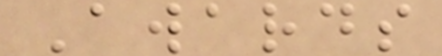Awards
